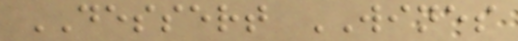DESSERT WINES
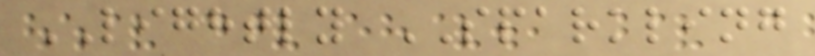LIGHTLY SPARKLING
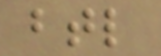btl
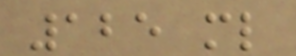125 ml
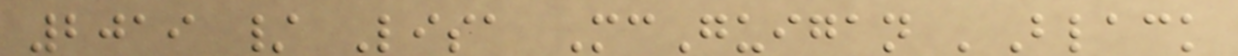2019 / Lisa McGuigan 'Black
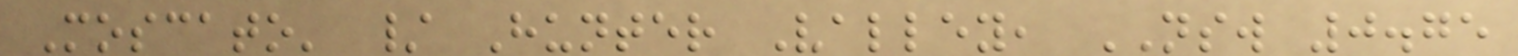Moscato' / Hunter Valley, NSW 0.75
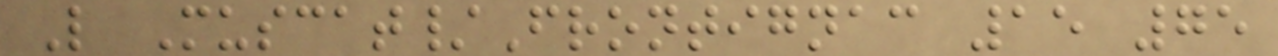L Muscat/Frontignac 15 75
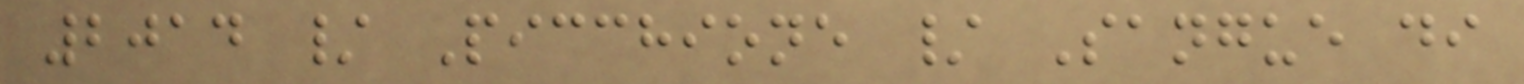2014 / Picchione / Sangue di
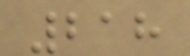218
